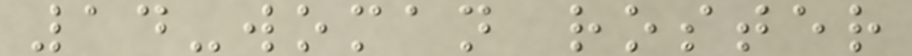14-woman roster
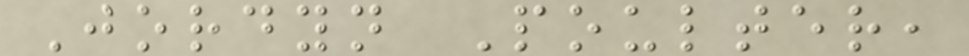Jordyn Poulter,
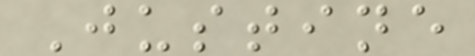Justine
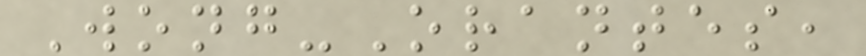Wong-Orantes,
